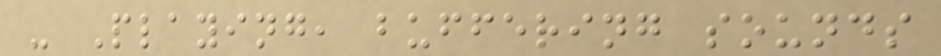- Playing, buffering sounds
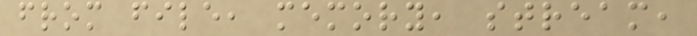from file, memory, stream,
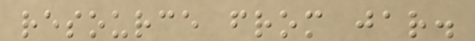resource from jar.
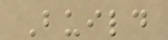Build
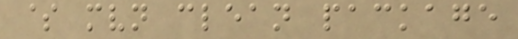$ mvn clean package
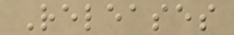Releases
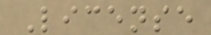License
